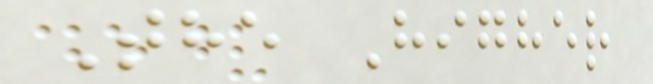The Higher
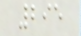295
